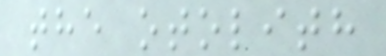the otolith
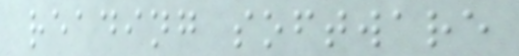reading software
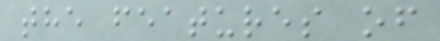the features of
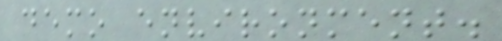demo environment.
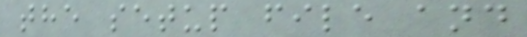the setup file and
